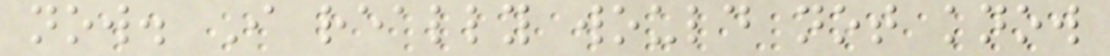now. I really would not know
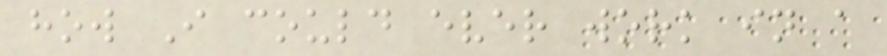how I could ever work in a
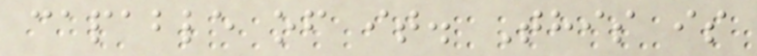capable of it. This is
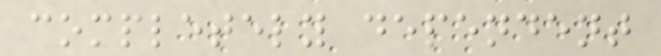completely dependent
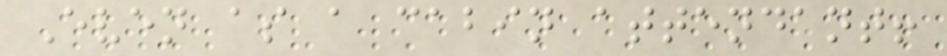Even as a cabin attendant!
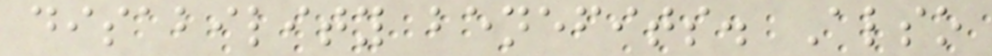disability benefits. Also
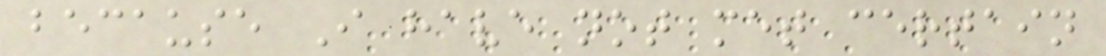because I have not met certain
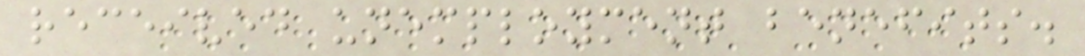received unemployment benefits.
